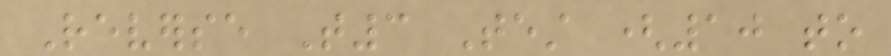Reverse T3 Test (10 to
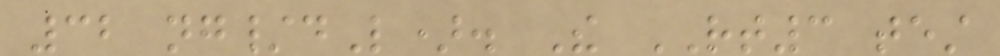32 ng/dL). The RT3 test
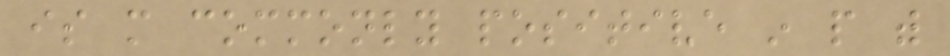is more commonly positive in people with
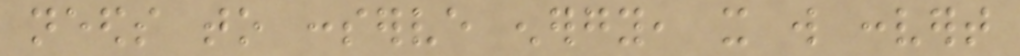needs to conserve energy, it will convert
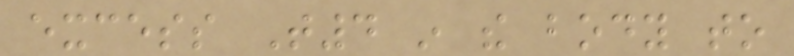excess T4 in the body to
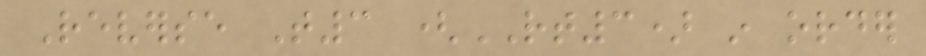Reverse T3 (RT3) in order
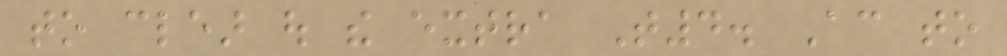to clear out the extra T4. According to
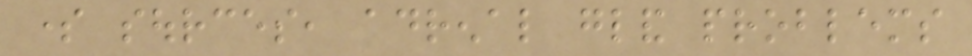some sources, adrenal gland problems
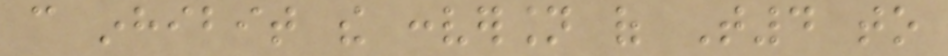can inhibit the conversion of T4 to
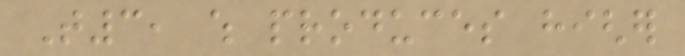T3, which produces higher
